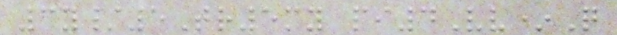3y/5Tr5my pi4Vv*Q
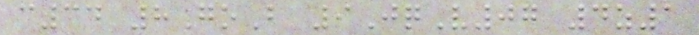c34 8GoB 9JqV07 4z1
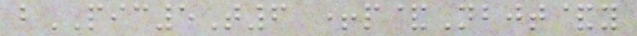bPIC5T6 +p&Nbjt&y
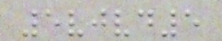5vjvd5
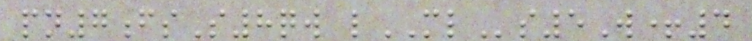pn7fsS8qw lMLs5W+4
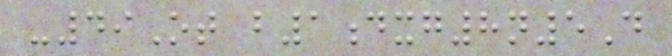-49Ot b1dxg8n5D
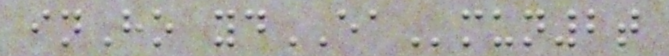inHo ydEAmun2t
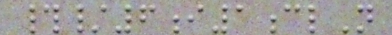#/6i1clN
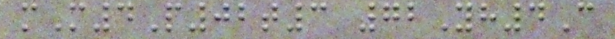mM4P02t3 72Yh4C
